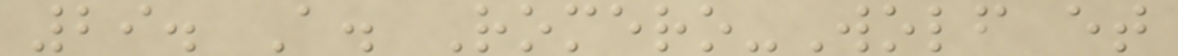29. A. Romero-Wolf et
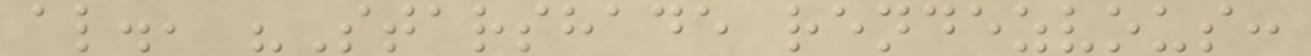al., "Starshade rendezvous:
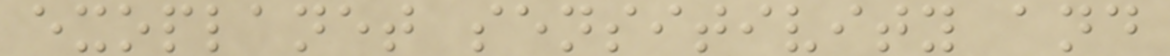exoplanet sensitivity and
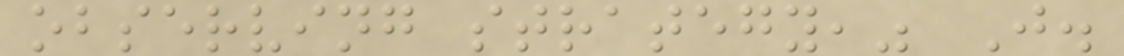observing strategy," J.
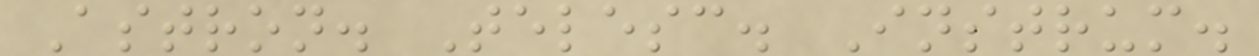Astron. Telesc. Instrum.
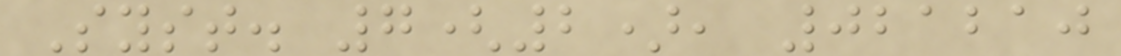Syst. 7(2), 021210
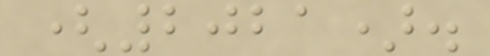(2021).
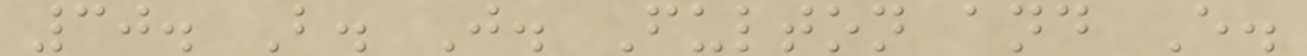30. B. J. Fulton and E.
